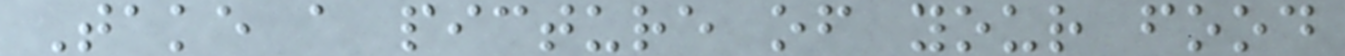Take a picture of your food
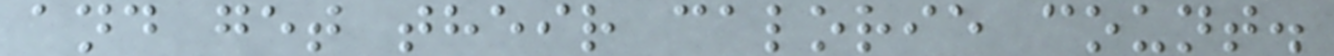and get their calorie count.
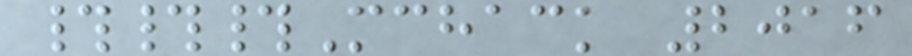###Mchack 2016
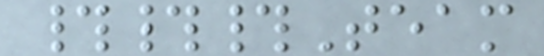###Team
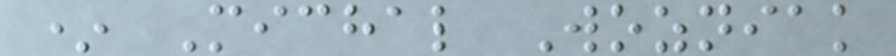* Michal Wozniak
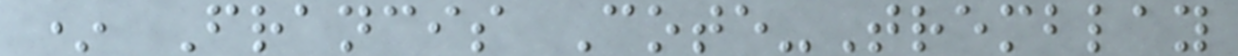* Francis Cote-Tremblay
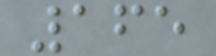165
